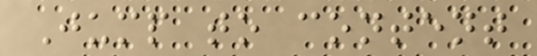Jump to content
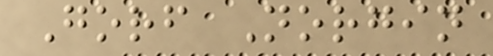Gorf Norgin
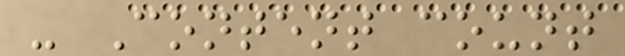- Content count
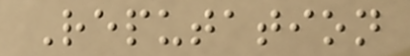Reputation
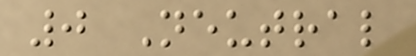0 Neutral
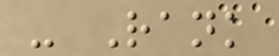- Rank
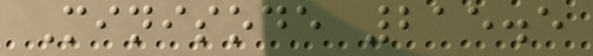Minisode 215.5
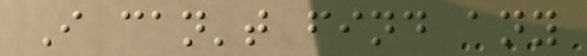I can't find any
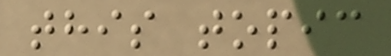this topic
